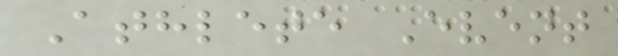Athlete Event
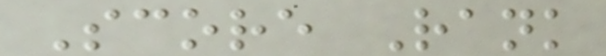Score Rank
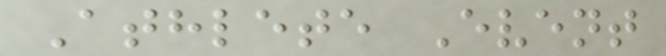Athlete Event
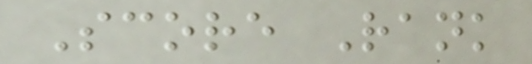Score Rank
